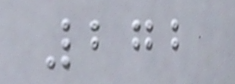272
